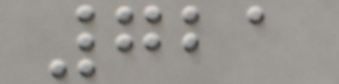721
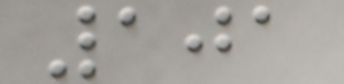101
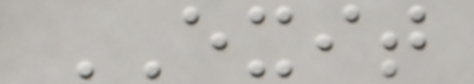EXIT
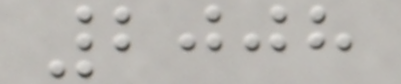2008
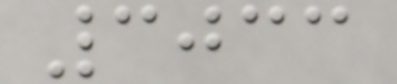3033
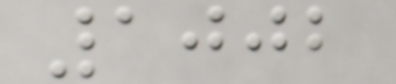1002
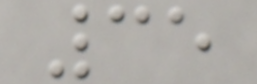35
